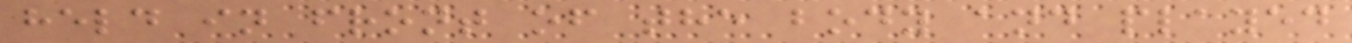held in front of the body and played
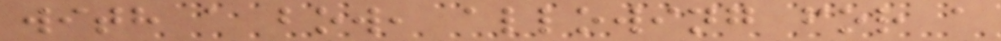with a bow, allowing for a
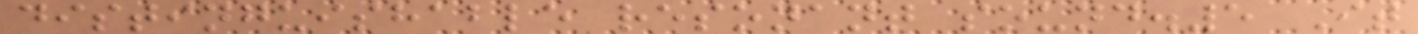distinguishable resonant sound.5 It
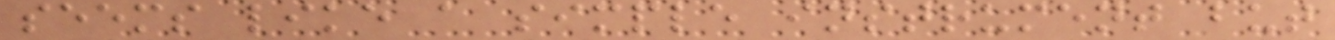seems like a simple instrument but
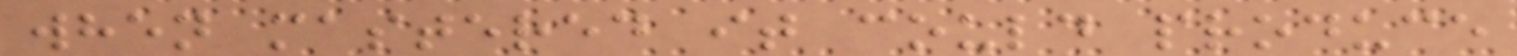when mastered it could produce
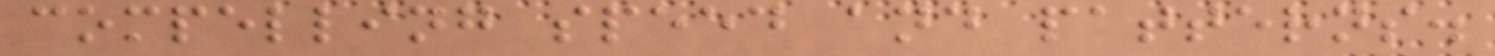compelling speed and patterns.
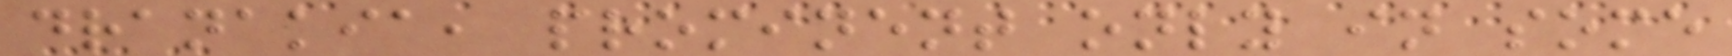dranakia, prominent only in some
